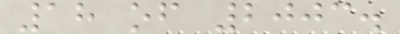18 of 2003.
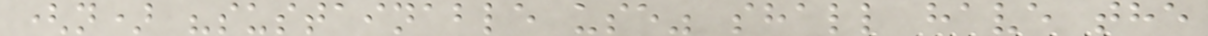(n) "sustainable use" shall have the
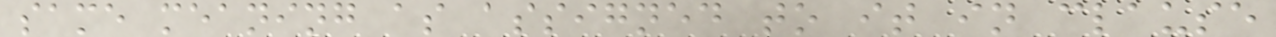same meaning as assigned to it in clause
